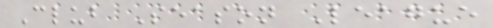Club Season League
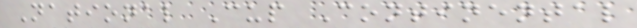National Cup Continental
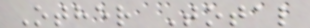Other Total
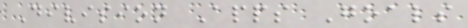Division Apps Goals
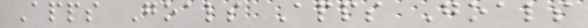Apps Goals Apps Goals
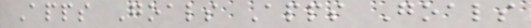Apps Goals Apps Goals
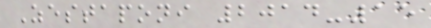Zestaponi 2014-15
